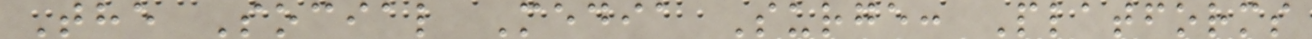The Social Media Surge: Platforms
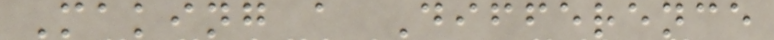Making a Difference
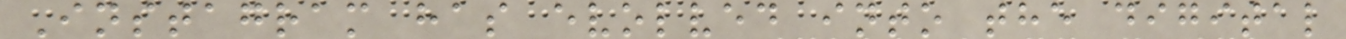Instagram has evolved into the digital
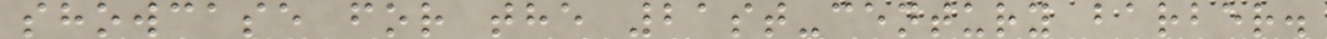showcase for the 21st-century barber.
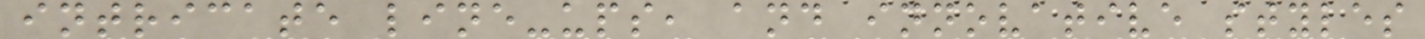intricate line-ups, and innovative styles
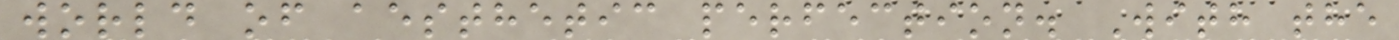world of aesthetic perfection. With the
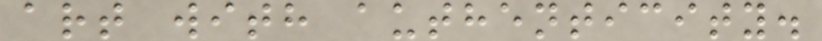art with authenticity.
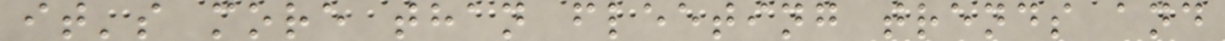it's more than fleeting trends and
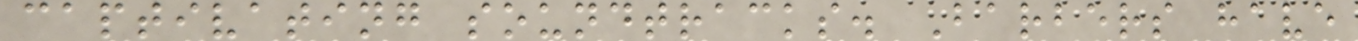captivating soundtracks. Barbers have
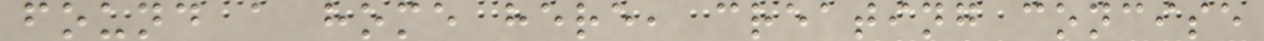found a home here, creating concise
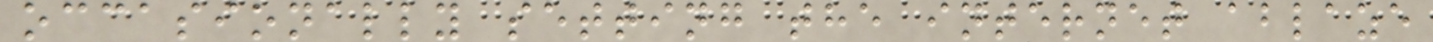occasionally setting the internet ablaze
